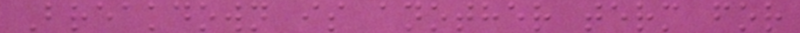Breakdown is another term for
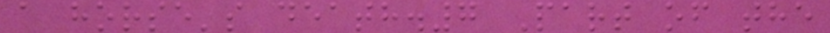a horse's death.7 Part of the
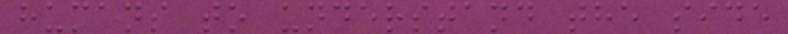humans to understand the side
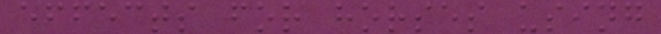effects for horses using
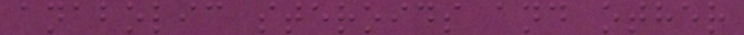anabolic steroids and other
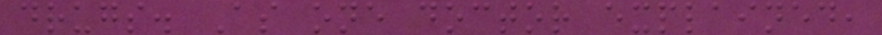drugs. As one doctor explained,
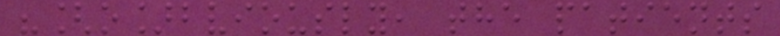"[o]bviously, the patients
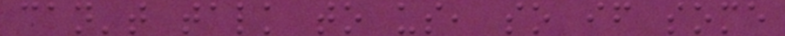can't talk to us, so if some
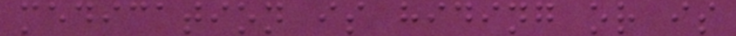medication is hiding or is
